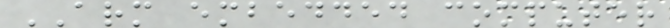ARM embedded computer
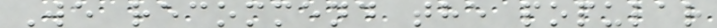We recommend the popular
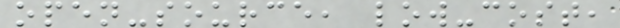open-source, low-cost,
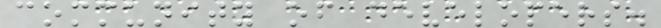community of developers.
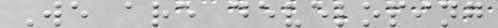We are developing
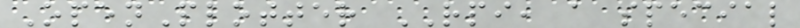OpenPlotter RPI, a special
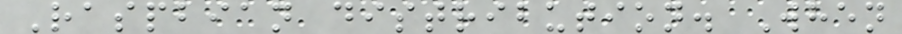Raspbian distribution. When
